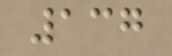137
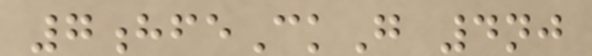7hfeCkG 4nj
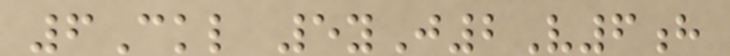6Ckl 5yJ2V6h
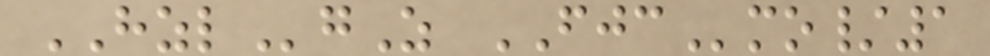HZLgZ FJCmo/1
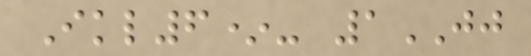Ikl6*- 1JJ
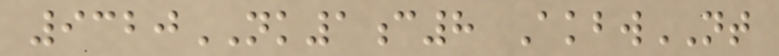9320NK1c8 AkbwNT
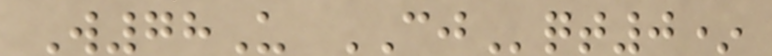W78U CJqt0*
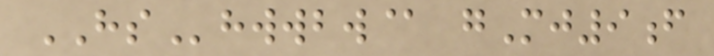HShwwbw@ gMj9f
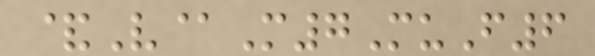&V@M7MuF6
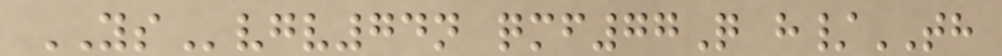YSvgv74n qmf77Q h/TH
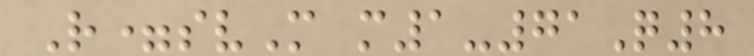R=svM m1-71Q8
